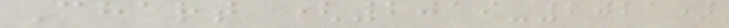Chart (2019-2021)
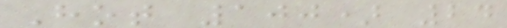Hot 100) 24
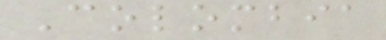Colombia
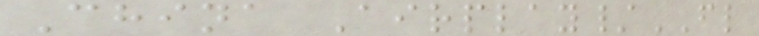China Airplay/FL
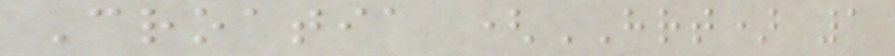Croatia (HRT) 1
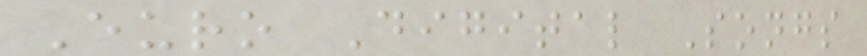Euro Digital Songs
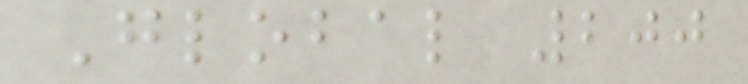Global 200
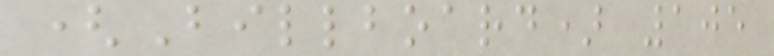(Billboard) 105
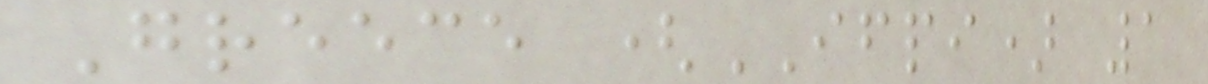Greece (IFPI) 1
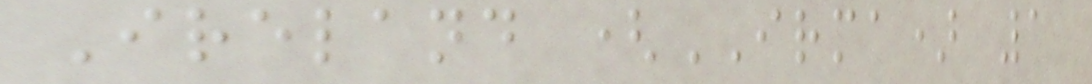Ireland (IRMA) 1
